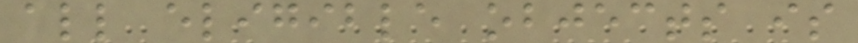all eligible objects is
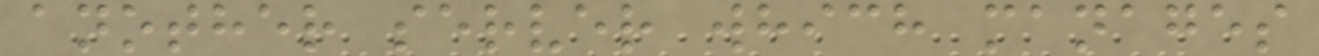another server which manages
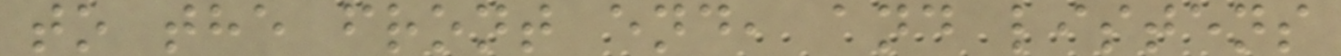to the front end, and listens
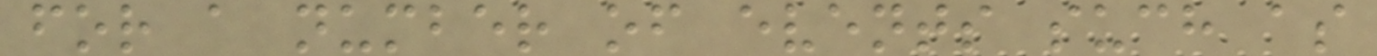for a number of events such as
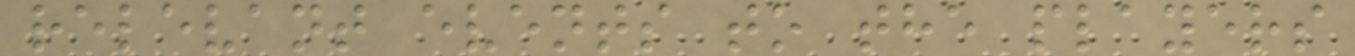relevant events to the players
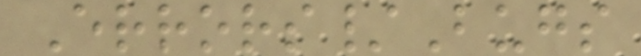Errors/Bugs
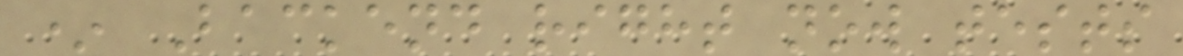* Backend right now tests
